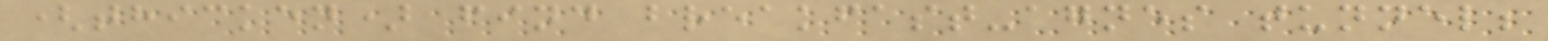(thicken) find breakfast-agnes tunnel;
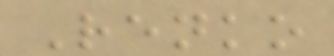Renko
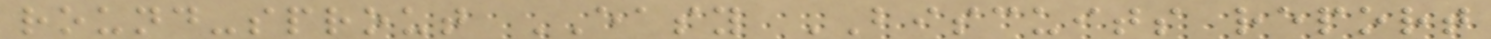round-sprout EASY BISCUITS report
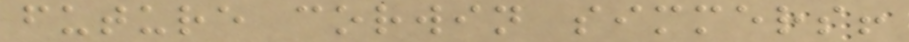future corwin simmers!
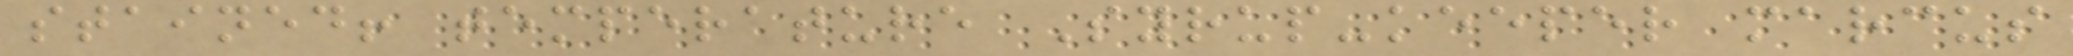stained! temperature Syrup-keeper marcus
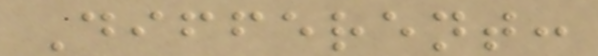Different:
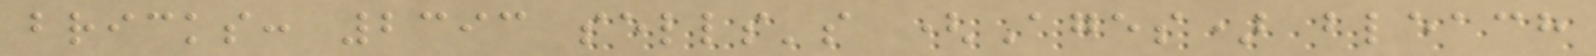bricks: 2393 sells's (Ages) bleach
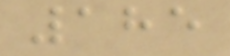185
